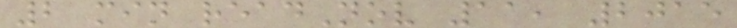2 min readNov 11, 2015
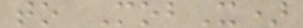to MobX)
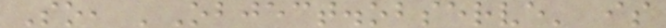So, 'Object.observe' is
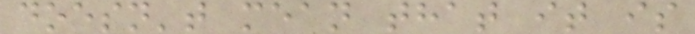doesn't mean that it is
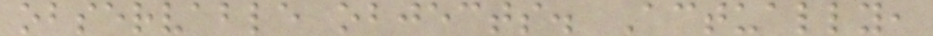observable objects. Actually,
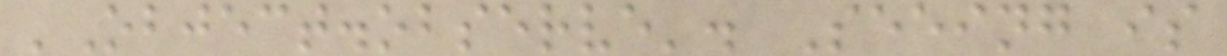'Object.observe'. Seeing is
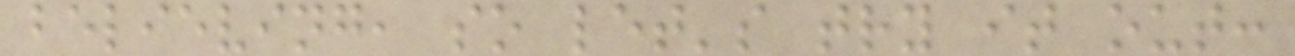believing, so let's try it out:
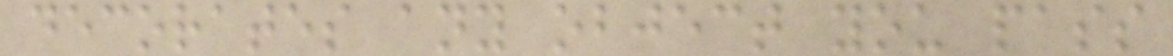decorates any object you pass
